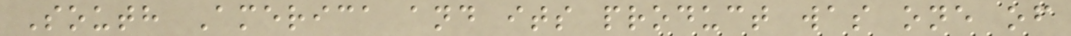South America and its product was one of
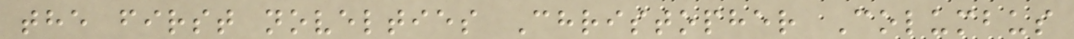the first novelties Christopher Columbus
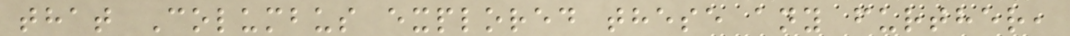that Columbus explored these any further,
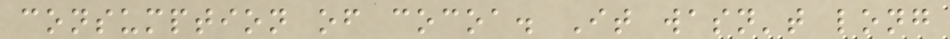consumption of cocoa. It wasn't long
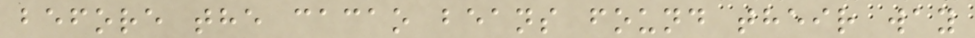before the cacao beans found their way
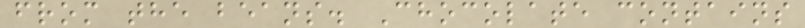from the beans. Chocolate contains
